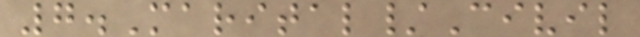7.Marital/Civil
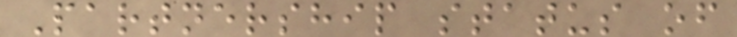Partnership status of
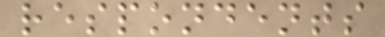respondents
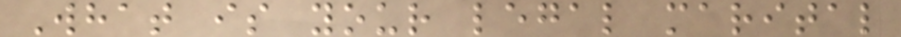What is your legal marital
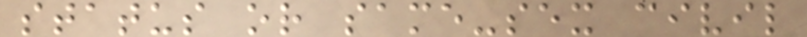status or same-sex civil
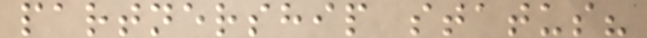partnership status?
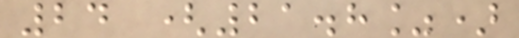24 (21.8%)
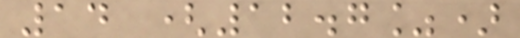14 (12.7%)
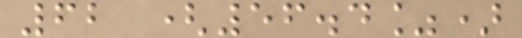62 (56.4%)
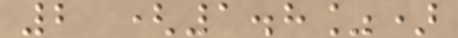2 (1.8%)
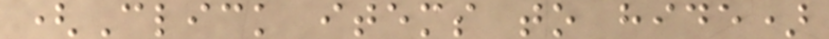(Click items to hide)
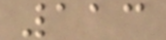113
